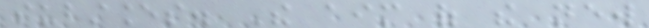substances. The aim of the new
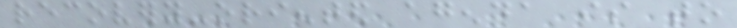recovery-oriented agenda is to
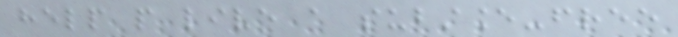help people live a substance-free
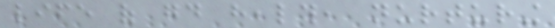life of good health, nurturing
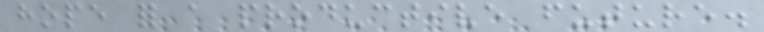hope for a productive future.
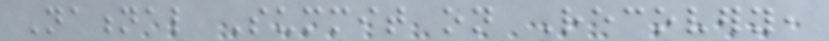National Summit on Recovery,
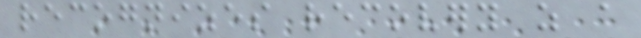recognizes recovery as a
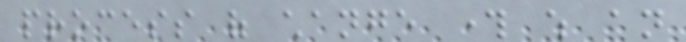process of change through which an
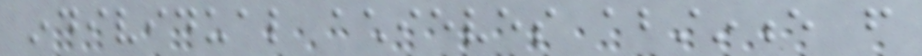individual achieves abstinence from
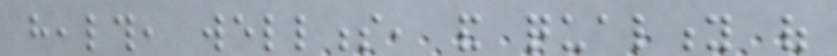health, wellness, and quality of
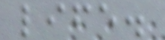life.
